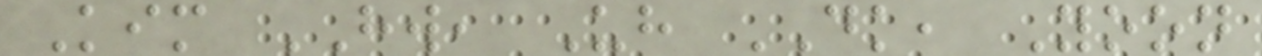Kim HW, Uh DK, Yoon
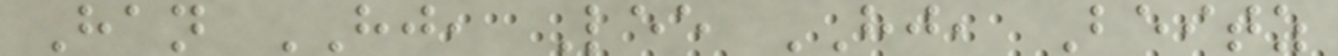Han HJ, Lee HJ, Beitz
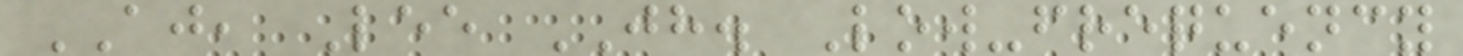AJ, Lee JH. Low-frequency
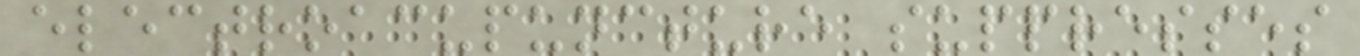electroacupuncture suppresses
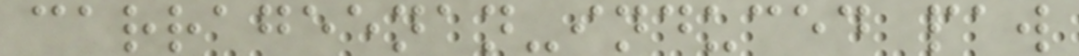carrageenan-induced paw
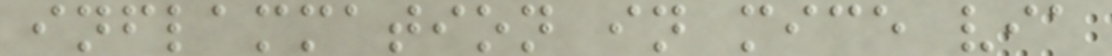inflammation in mice via
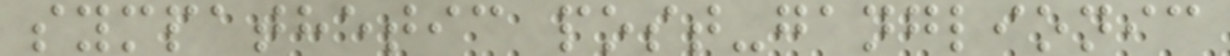sympathetic post-ganglionic
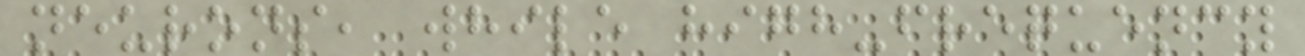neurons, while high-frequency
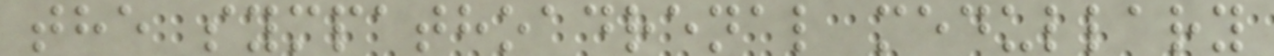the sympathoadrenal medullary
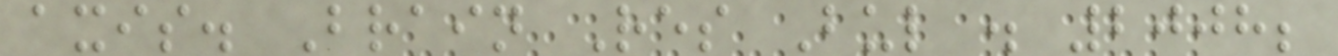axis. Brain Res Bul . 2008;
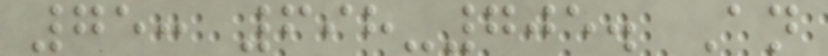75: 698-705. An
